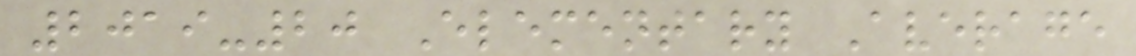2019-20 Elementary Average
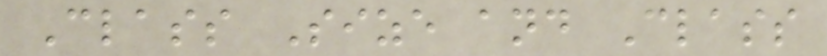Class Size and Class
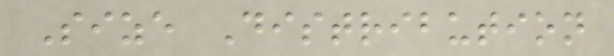Size Distribution
